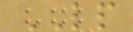LP
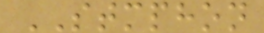STMPHON
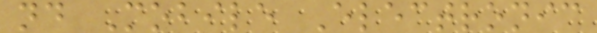nd Mobile Electronic
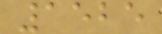1525
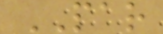PAR
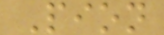Pion
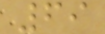69
